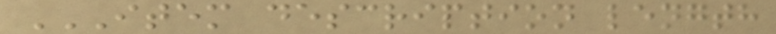ITEM DESCRIPTION LENGTH
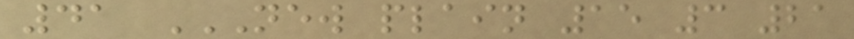41 NEW PLAIN 15 3 21
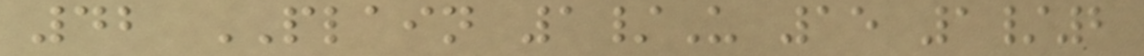42 PLAIN 1/U 15 1/2
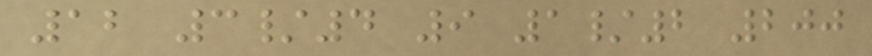12 3/4 9 1/2 200
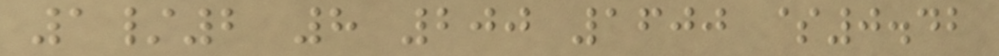1/2 8 200 1600 $0.42
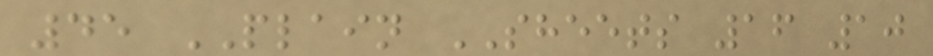45 PLAIN SHEETS 16 10
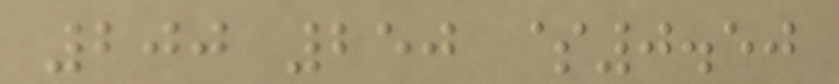200 250 $0.50
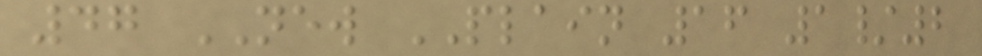47 NEW PLAIN 16 1/2
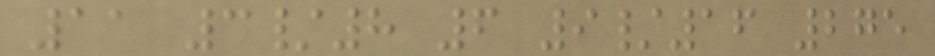11 3/8 6 9/16 275
